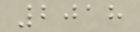2018
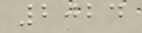2024
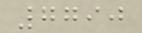7790
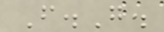F.G.
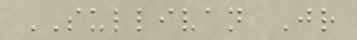SULLIVAN Jr
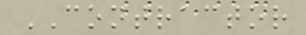CONTRACTOR
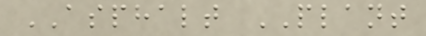ASPHALT PLANT
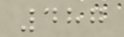487
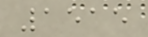1515
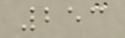253
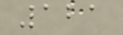121
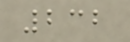232
